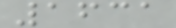1631
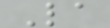La
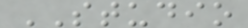STUDIO
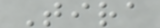Tira
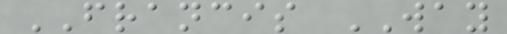FRANCIS WAY
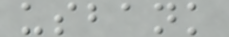usbank
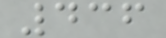436
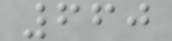660
